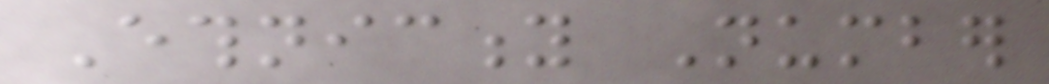Ethnicity Number
